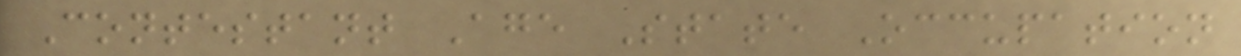Contestant Age State Occupation
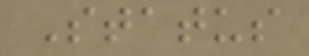Status
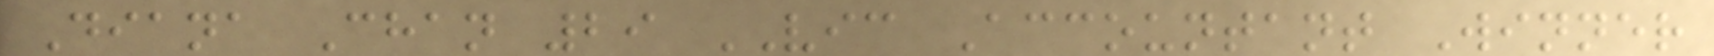Diana Chan 29 VIC Accountant Winner
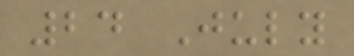24 July
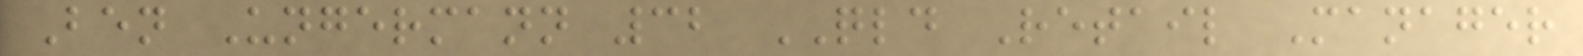Ben Ungermann 32 QLD Retail Manager
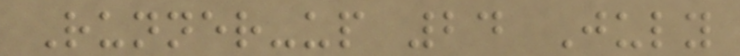Runner-up 24 July
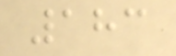183
